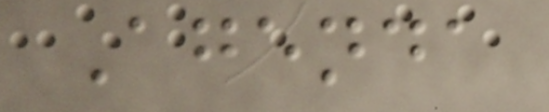Agenda
